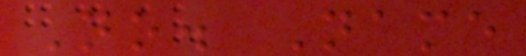No. Name
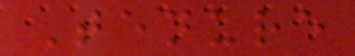Tenure
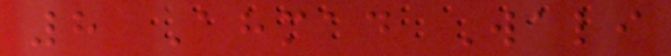8 Ahmad Wali
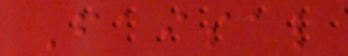Faisal
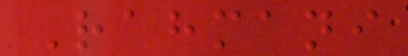Rahmani
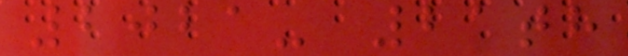2021- 21th
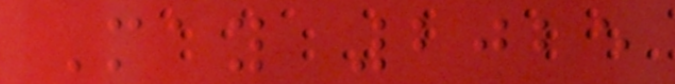May 2025
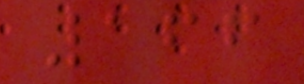166
